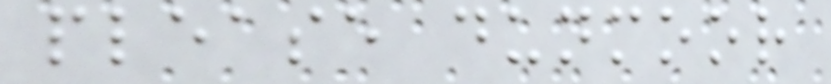please dunmoor
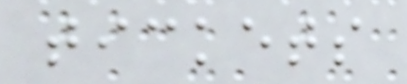tickets
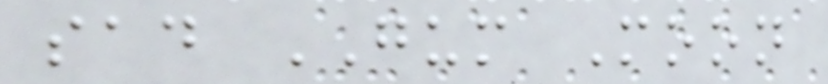sad GUM Moon
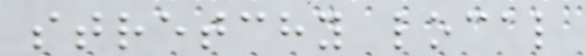stretchy local
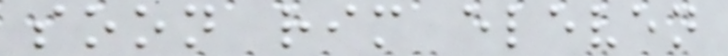soon rim eleven
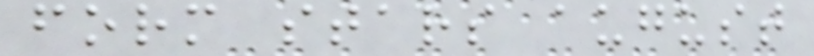form stars august
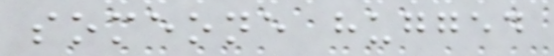someone hugged
